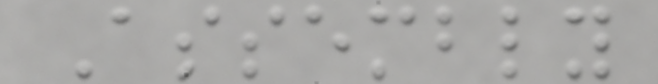Assembly
